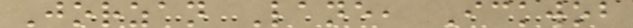Jorzan Lane, Ickwob
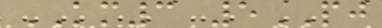KM3 5PJ
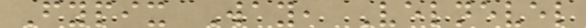Fypix Way, Velnevel
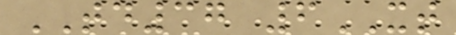TD37 6XT
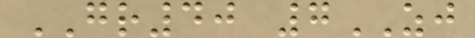GR40 7ZJ
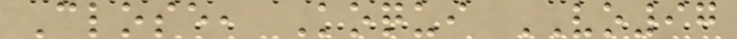Close, Koqui VO97
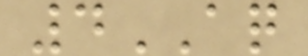4AQ
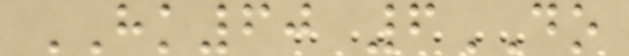HK60 6DO
